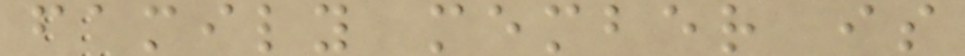family member is
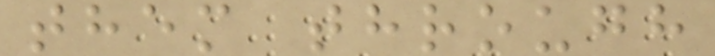them through
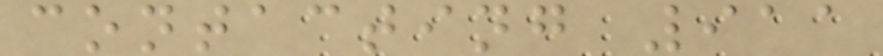contacting 911
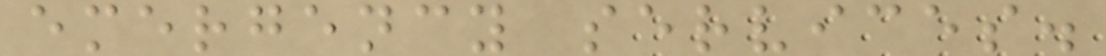emergency services.
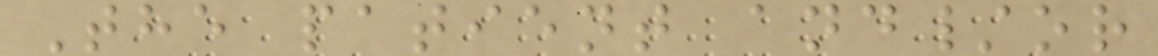The patient and/or
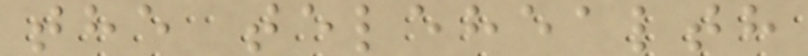the telehealth
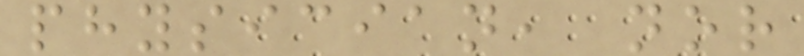physician, nor
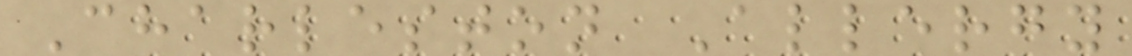Charleston Allergy
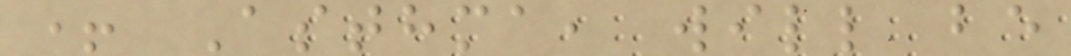+ Asthma, will be
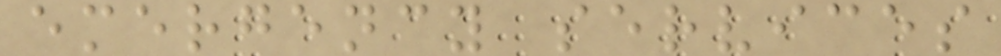emergency services
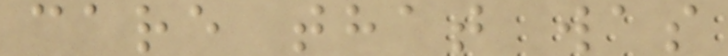care that was
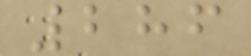286
